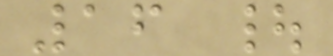16 |
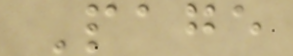Page
